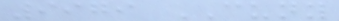9979 CUNY
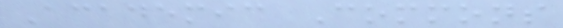Academic Commons
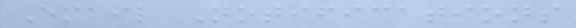Email Notifications
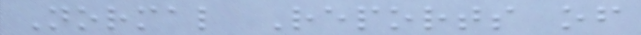Normal Reports of
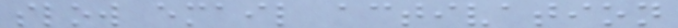slow email activation
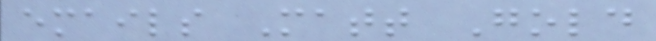emails Matt Gold
